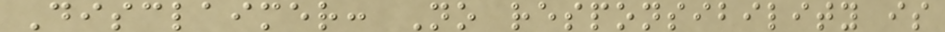Disclaimer: No responsibility is
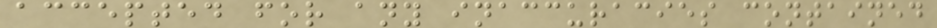accepted for any inaccuracies contained
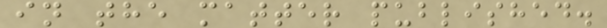in the matter published.
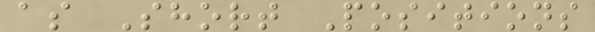as Short Positions
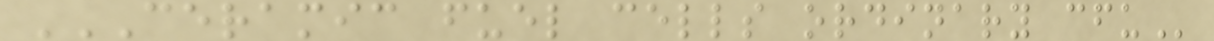CERAMIC FUEL CELLS ORDINARY CFU
